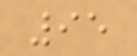95
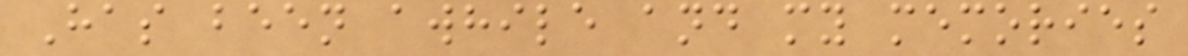Has been awhile and my memories
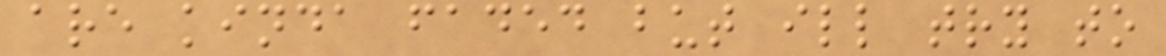are kinda faded but ill try to
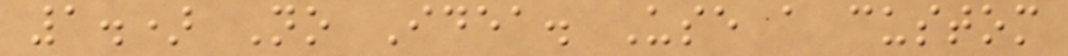1.) No Idea. Use a custom
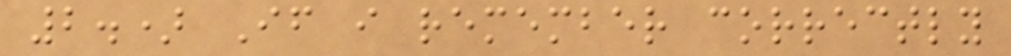2.) If i remember correctly
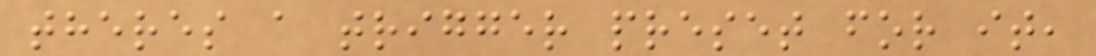theres a trigger preset for it,
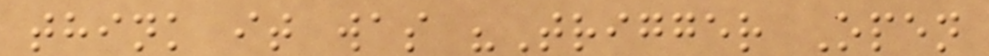think it was "Trigger Open
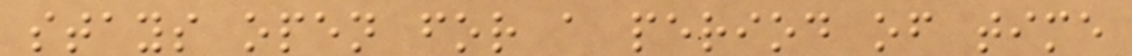stays open for a period of time
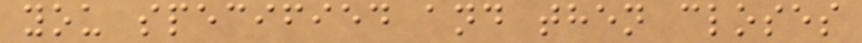you specified and then closes
